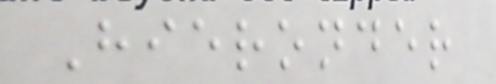Hieronder
